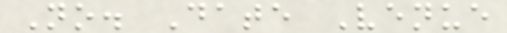No. Date Venue
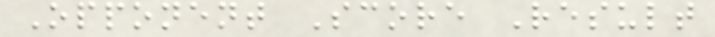Opponent Score Result
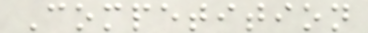Competition
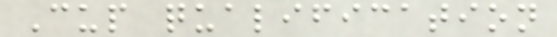Cup qualification
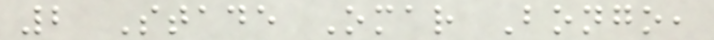2 Stade Omar Bongo,
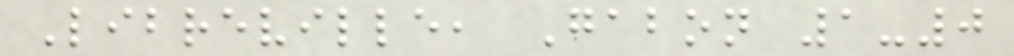Libreville, Gabon 1-0
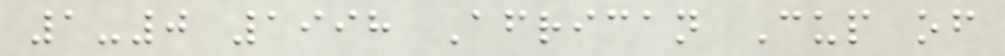1-0 1998 African Cup of
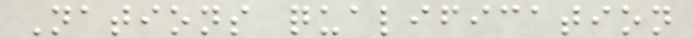Nations qualification
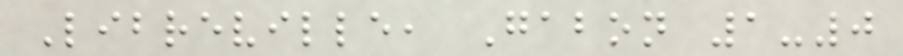Libreville, Gabon 1-0
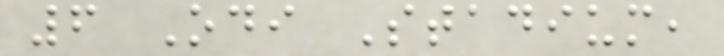6 Odi Stadium,
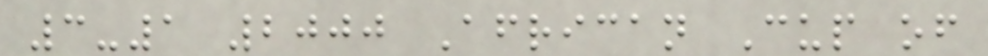3-1 2000 African Cup of
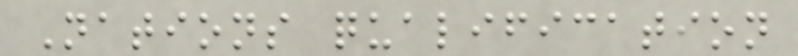Nations qualification
